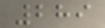289
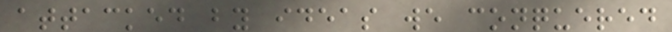attacked by ideas we conquered
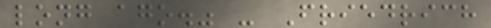long ago." - Friedrich
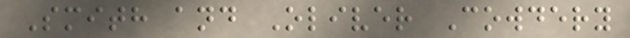Smith and Oliver Cowdery
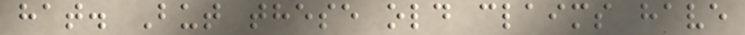hat. But these old claims have
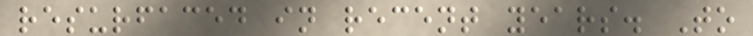resurfaced in recent years. To
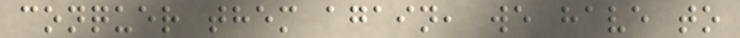conquer them again, we have to
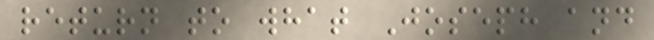return to what Joseph and
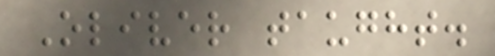Oliver taught.
